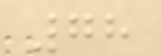78
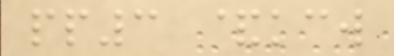pp3 &kcw
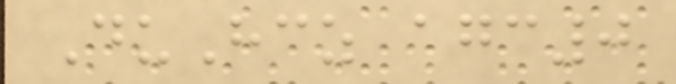DuHcz agc0
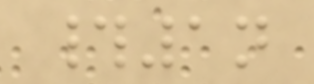#1n
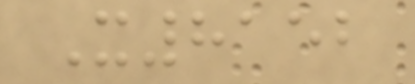X8152
